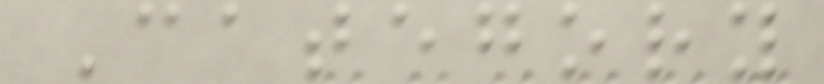Category
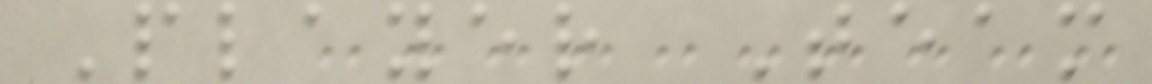Player Team
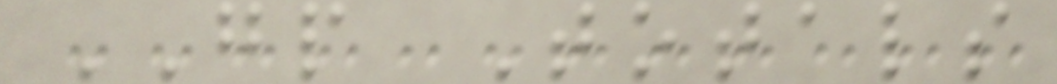GP Totals
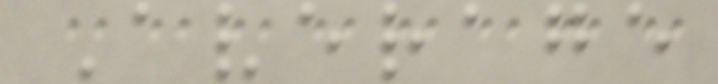Average
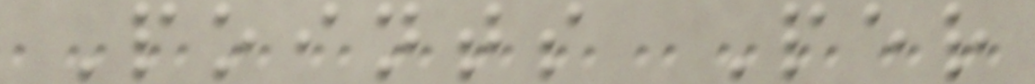Points Per
